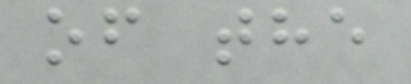of the
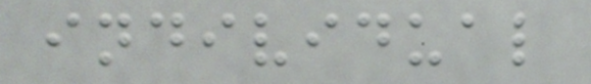individual
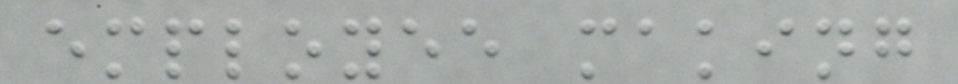employee making
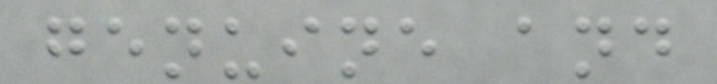genuine and
